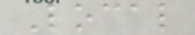Local
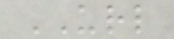URL
